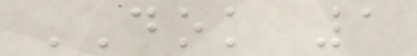DOK 1
